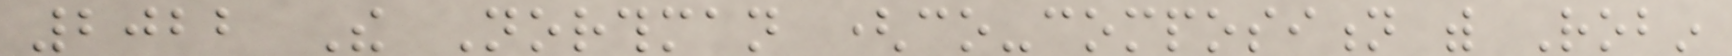2022 The Northman (co-composition with Robin
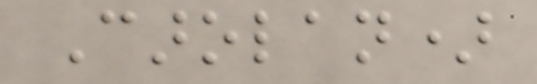Carolan)
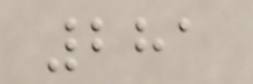281
